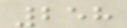258
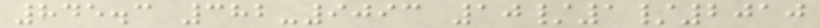845.3 382-9093 10/1/2010
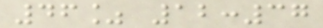46% 12:37
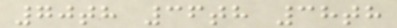70th 36th 38th
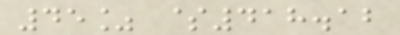45% $418.12
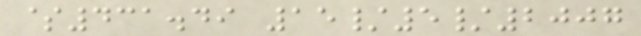$431.49 15/5/2007
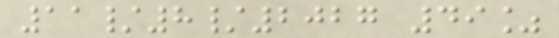11/8/2027 49%
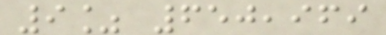9% 650,969
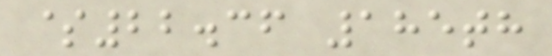$22.36 185th
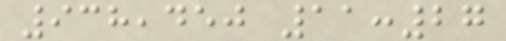938,450 11:27
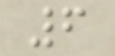6
